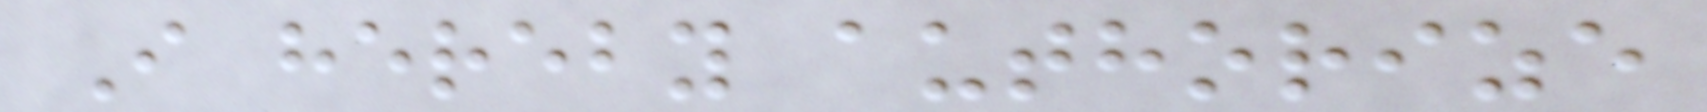I hereby authorize
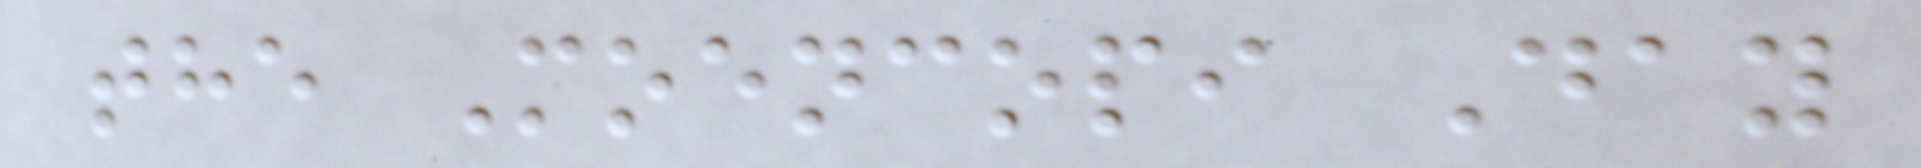the Moencopi Day
